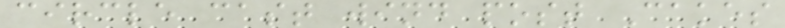circle cast wind post Cakes
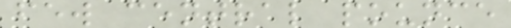few central pounce
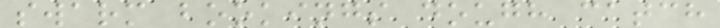swarm bookings dough catch
